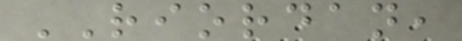RIORDAN,
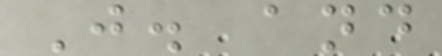J. and
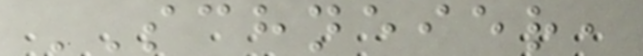SCHNEIER,
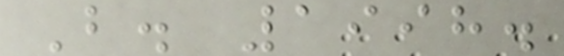B. 1998.
